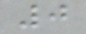0
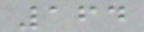164
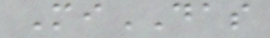MiDAS
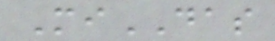MiDAS
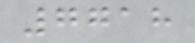7718
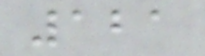121
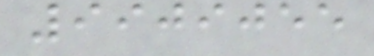9909055
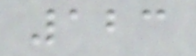123
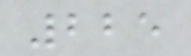225
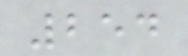254
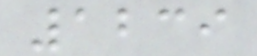1239
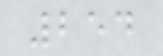254
